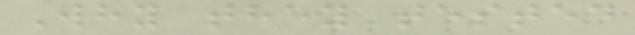Why they tested
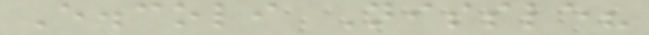E.coli Nissle?
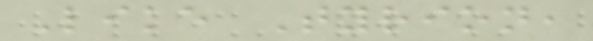Like Tyrion,
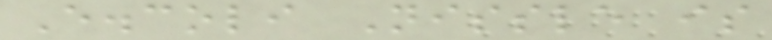E.coli Nissle is
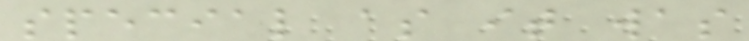special as it was
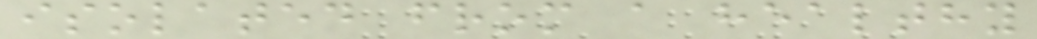isolated from a healthy
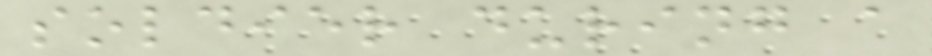soldier during a
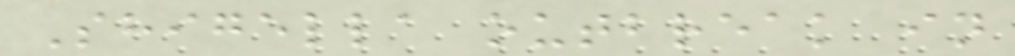Shigella outbreak in
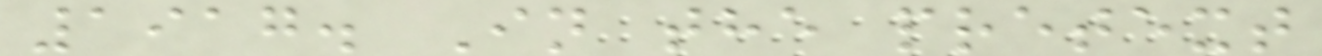1917. In the pretext
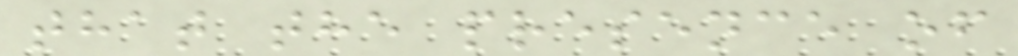that the presence of
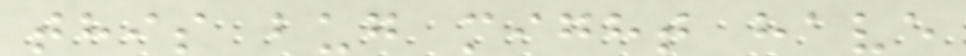this bug might have
